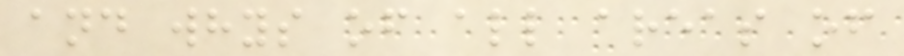and whys of all areas of
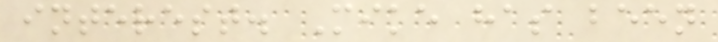interest. Mike has been
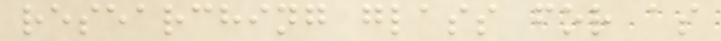researching glass for as
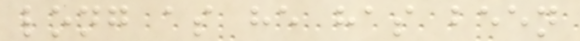long as he has been
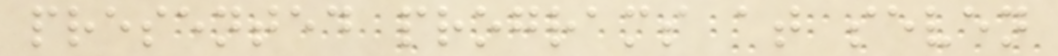presented programs at seven
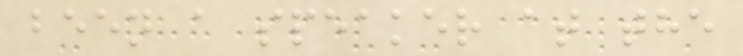been a speaker at the
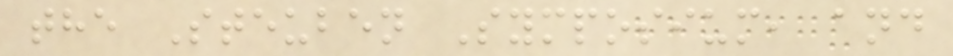the Steuben Symposium, and
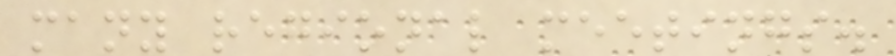many regional meetings.
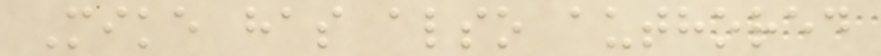Mike has also authored
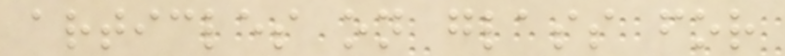articles on glass for
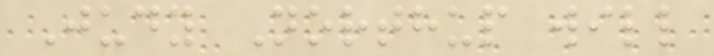Judy Northup will
